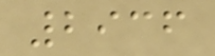2936
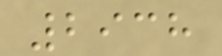2938
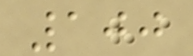100
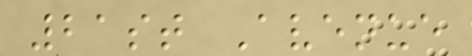21st Avenue
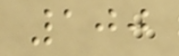100
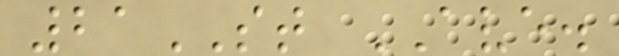21ST AVE.
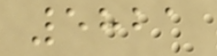5821
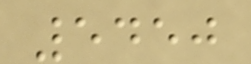5450
